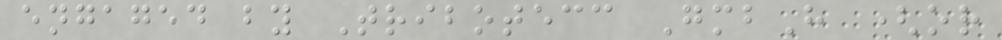engaged by Tribotecc GmbH (or
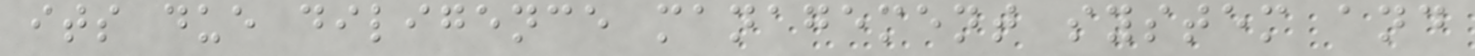its due diligence management system and
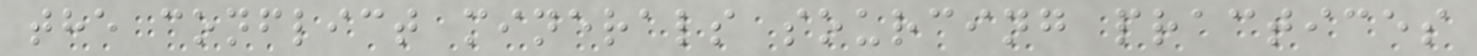the conflict minerals sourcing practices
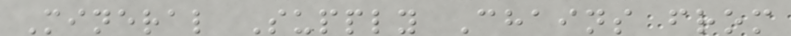Mineral Supply Chains from
